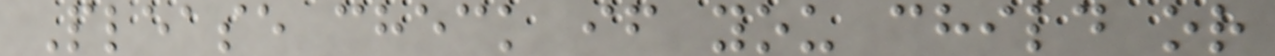Please check if you child or
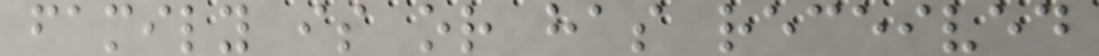family is or has received
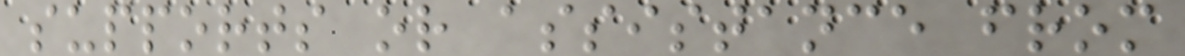supports or assistance from
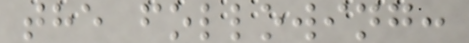the following:
